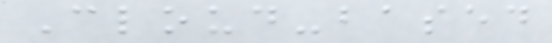Cloud-based
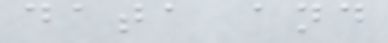data and
